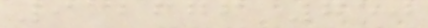912676 750
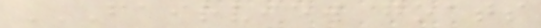FAIRVIEW GOATS
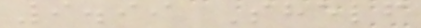9.99 Shelf
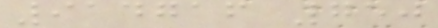914716 750
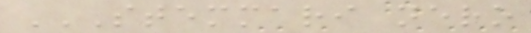STEMMARI NERO
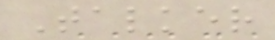Talker
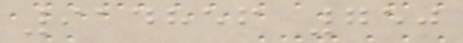914856 750
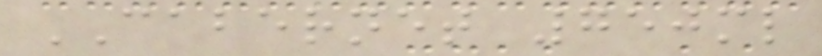CABERNET 750ml
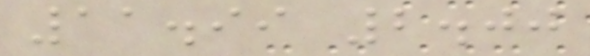11.99 2.00
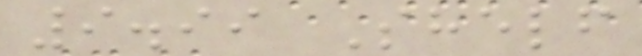9.99 Shelf
